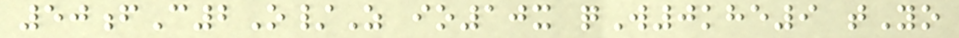50fC2O/Z io10x qW0khe9 tYo
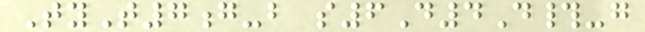TyT7g-b s6D4D#-g
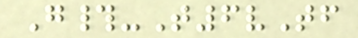G#-T6vTf
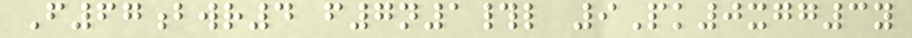F67bwr4 f7n1#l 9Pk0xgg3y
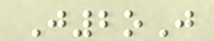J2oJ
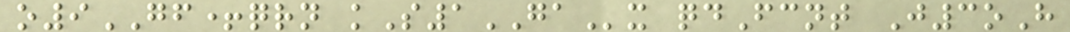o9GF+qrn kS1GAx qdFcnt J3oH
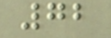72
